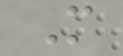M
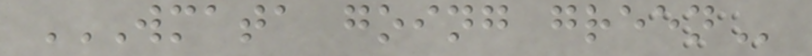WMATA GOING GREEN
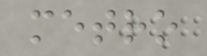metro
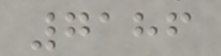7186
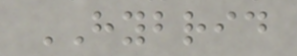HYBRID
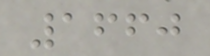1660
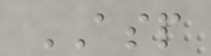ASP
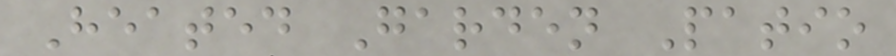Heated Garden Patio
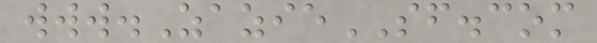www.ZazieSF.com
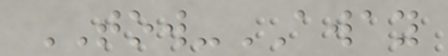TOW-AWAY
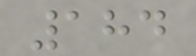184
